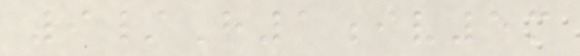9/H1iv5m
